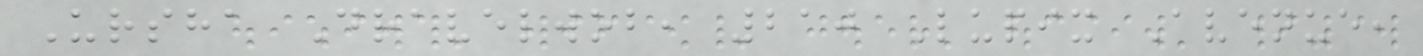Ursha Dravelwob, 210 Lupix Avenue,
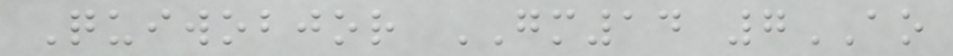Quiwobjor GM14 7AO
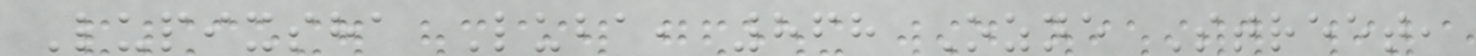Lupixsha Luba, 868 Ozne Street,
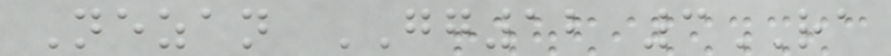Nezan GG12 3RA
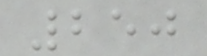250
